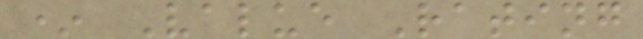* Value Rating
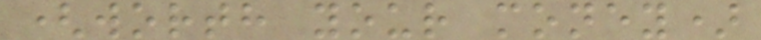(worth your money)
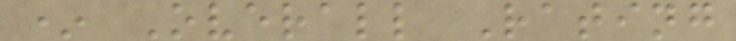* Overall Rating
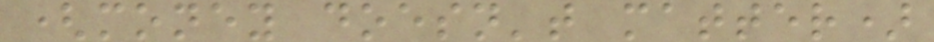(money doesn't matter)
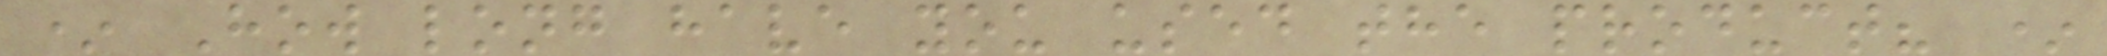* How long have you used the product? *
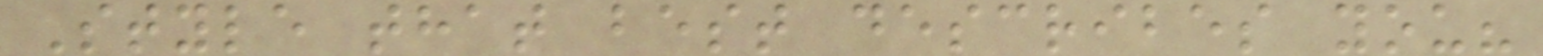Style that best describes you?
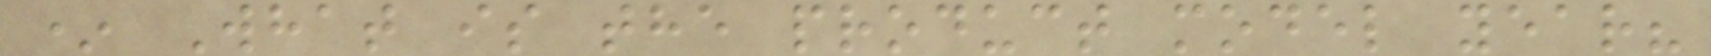* What is the product model year?
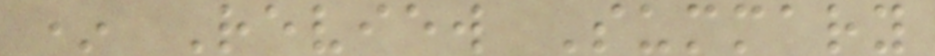* Review Summary
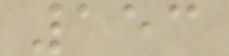153
